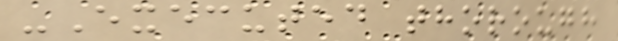-Executed thorough
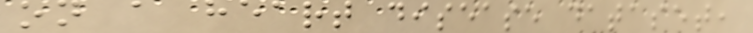on a heart disease dataset,
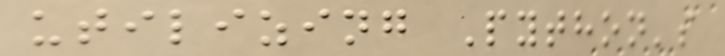utilizing Python's
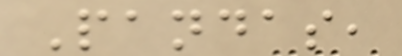Pandas,
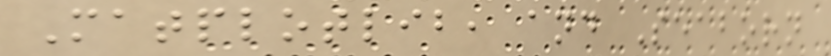Matplotlib, and Seaborn
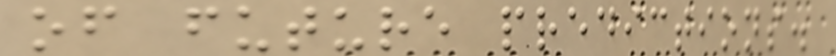of future predictions.
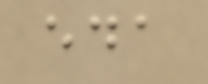eda
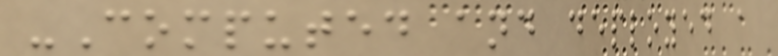-Computed and deployed a
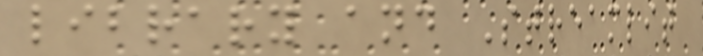library and Streamlit
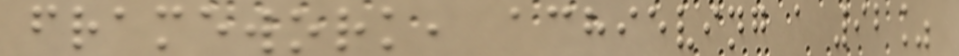framework, achieving a 92%
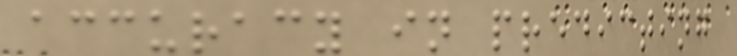accuracy in predicting
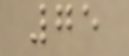75
